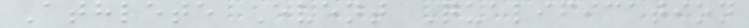Athlete Event Qualification
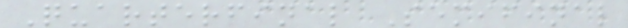Quarterfinal Semifinal
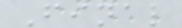Final
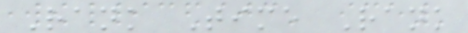Rank Time Rank
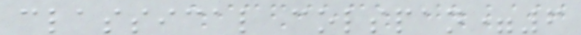classical colspan=6
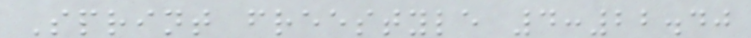Sprint freestyle 4:22.40
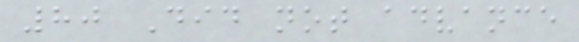80 Did not advance
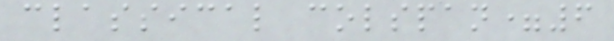classical colspan=6
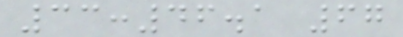33:46.1 67
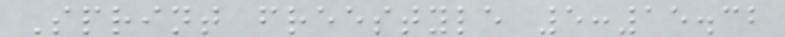Sprint freestyle 5:15.32
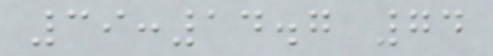39:14.7 74
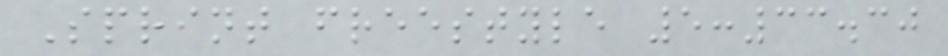Sprint freestyle 5:33.30
